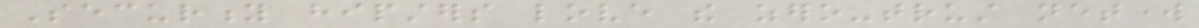Security hipsters love the zero-trust network
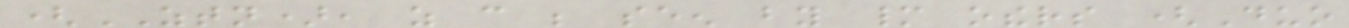(ZTN), as can be seen by many others (Duo
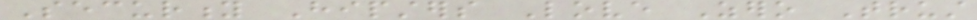Security Hipsters Love Zero Trust
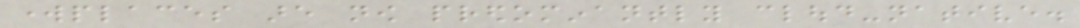workplaces are now predominantly cloud-native.
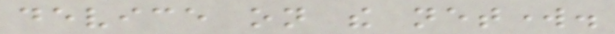device on the network.
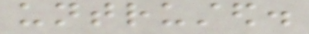untrusted.
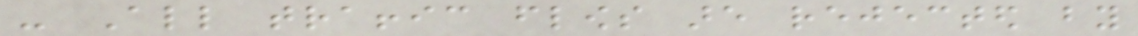- All traffic flows are rejected by
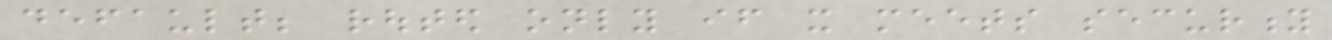default; routed only if it meets security
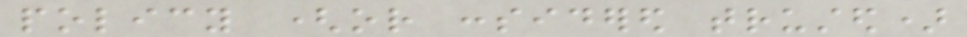policy (or considered trusted)
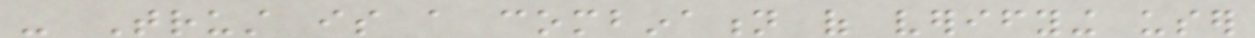- Trust is a combination of verifying user
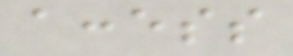access
